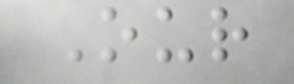Our
